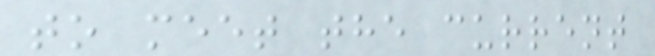to meet the current
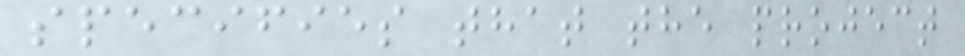specifies that the project
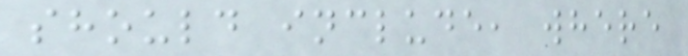should include, where
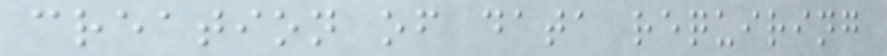creation of data requiring
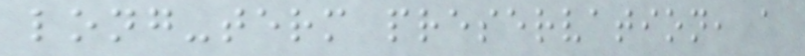long-term preservation, a
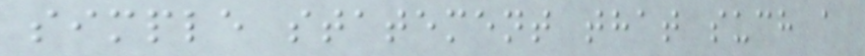simple statement that such a
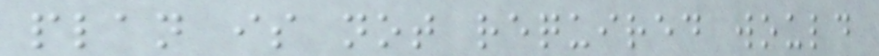plan is not required would
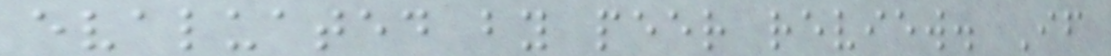evaluated by peer review. If
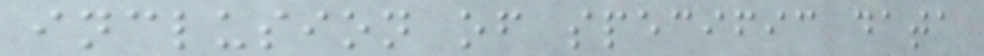inclusion of specific data
